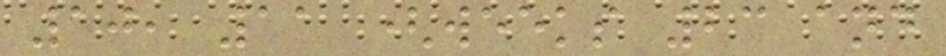10, 11 (weeks 23 and
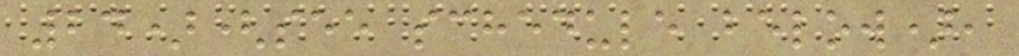24)(see schedule below),
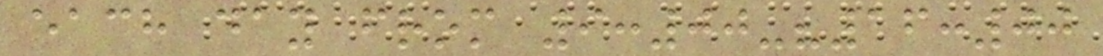each day from 9:00-?16:00
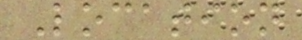Location
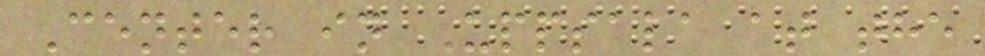Center in Uppsala at the
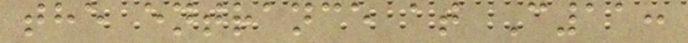the entrance at C11:
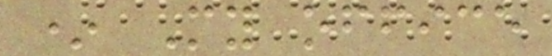* My office
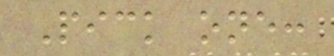Pick one:
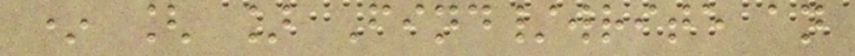* [ ] Find/write an
